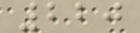220
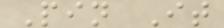Pin It
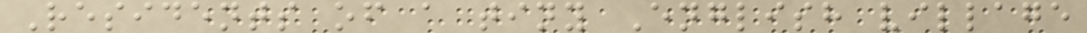Residents of a tiny English village
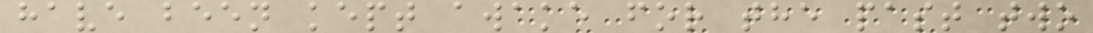have been kept awake for the past two
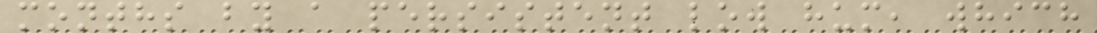months by a persistent low hum, which
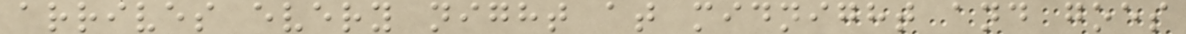arrives every night at midnight and goes
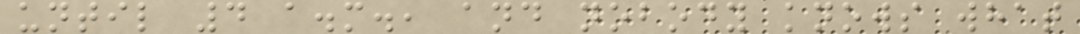until 4 a.m., and nobody knows what
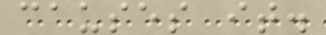causes it.
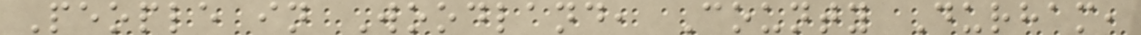People in Woodland, County Durham,
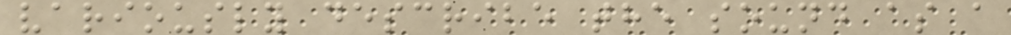variously describe the sound as a
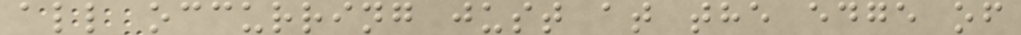all occurring just at the edge of
